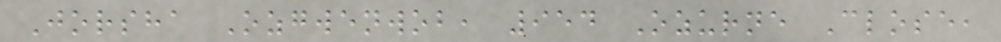Jorsha Ozgwenwob, 954 Ozurne Close,
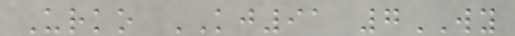Urko KJ91 7WY
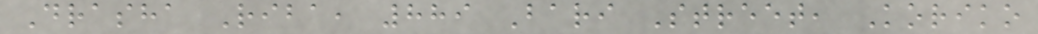Drasha Riba, 889 Bari Street, Koriko
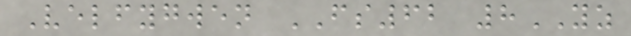Velfygwen FS62 8YZ
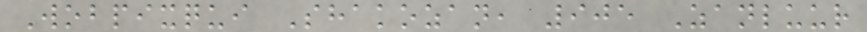Wobpixqui Shakozan, 905 Zanluur
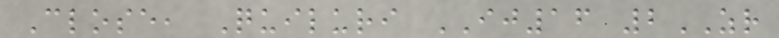Close, Quiluri IJ16 2ZR
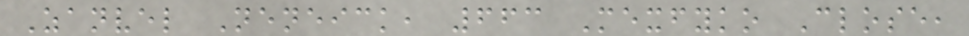Zanvel Neneick, 663 Mexfyko Close,
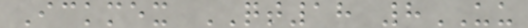Ickmex QT18 8UU
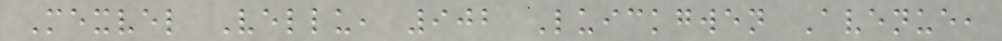Mexvel Vellu, 902 Luickgwen Avenue,
